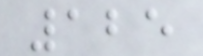125
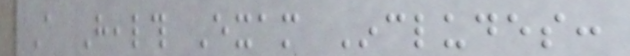A Health Exam Includes:
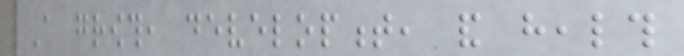A growth, development, and health
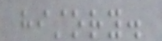history.
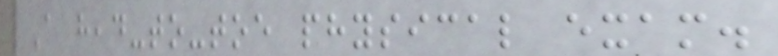A head-to-toe physical exam.
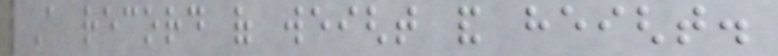A record of weight and height.
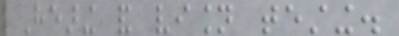Hearing and vision testing.
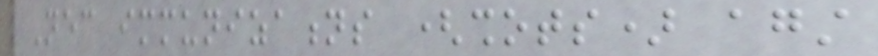Necessary immunizations (shots) against
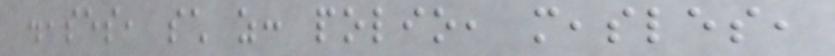diseases, such as: polio, measles,
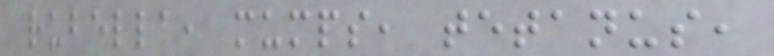rubella, mumps, tetanus,
